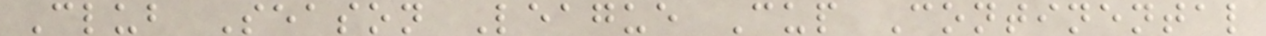Club Season League Cup Continental
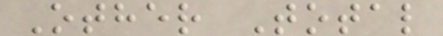Other Total
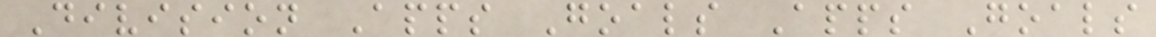Division Apps Goals Apps Goals
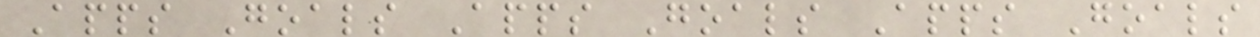Apps Goals Apps Goals Apps Goals
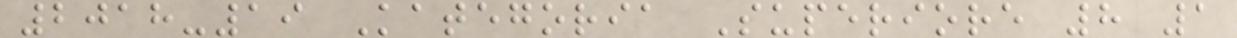2018-19 Kategoria Superiore 8 1
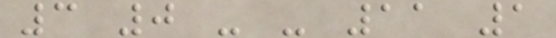3 0 - - 11 1
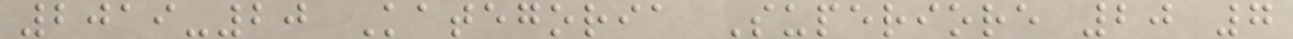2019-20 Kategoria Superiore 20 7
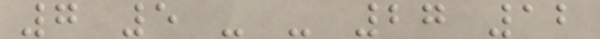7 5 - - 27 12
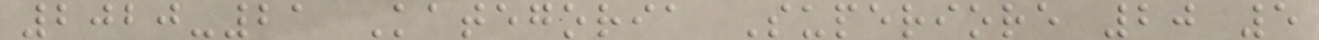2020-21 Kategoria Superiore 20 5
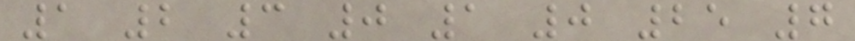1 2 3 0 1 0 25 7
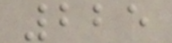225
